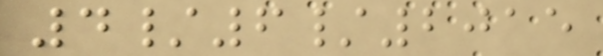4/6/2015
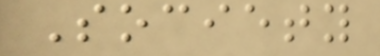Society
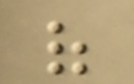of
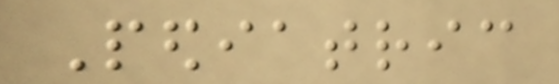Pediatric
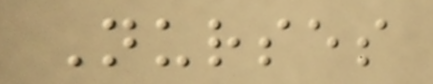Nurses
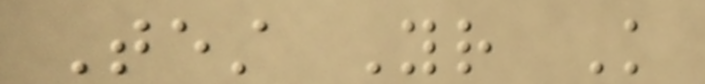Test Your Knowledge
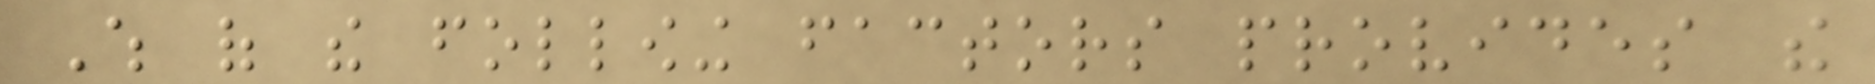Which of the following factors provides the
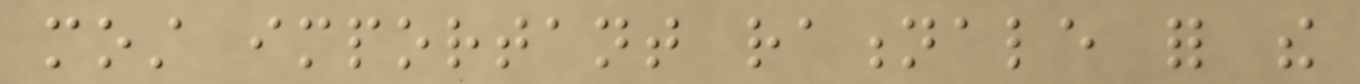most important rationale for the
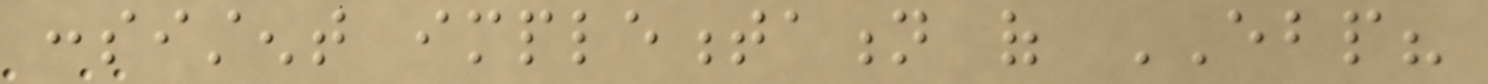consistent implementation of EBP?
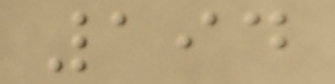194
